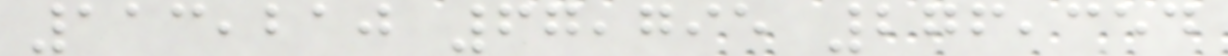113,210 67,795 276,354
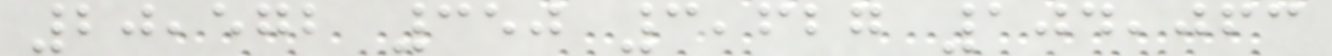20,572 350 3,627 104,063
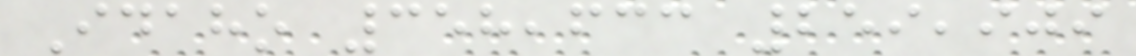Idaho 358,633 259,909
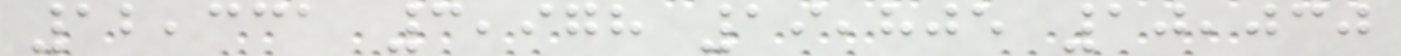12,331 3,978 19,805 10,030
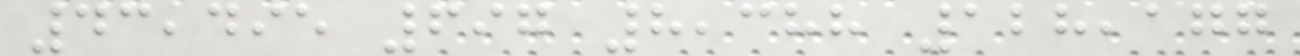43,495 697 8,388 128,177
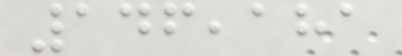146,181
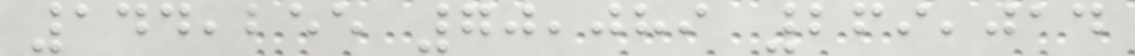144,255 70,089 269,014
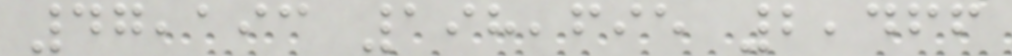47,193 198,695 2,466
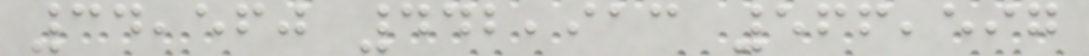34,560 442,913 566,597
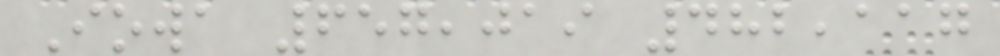Iowa 657,019 482,117
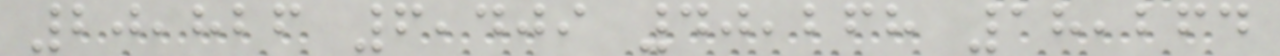20,826 6,409 40,268 18,264
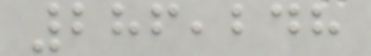286,248
